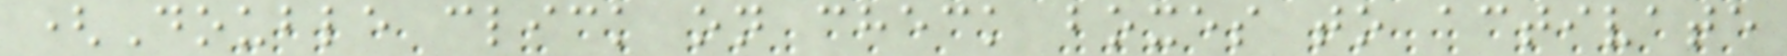(Double click on check boxes to activate
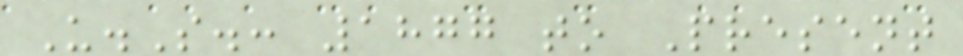U.S.: 1877 to Present
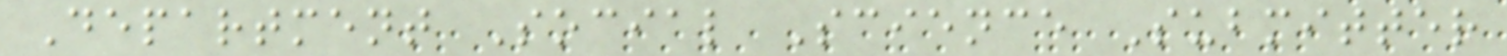Department Social Science Submitter
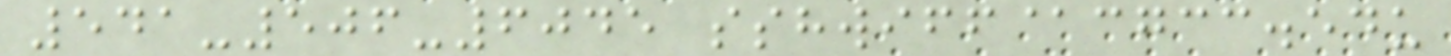541-506-6045 sshwiff@cgcc.edu
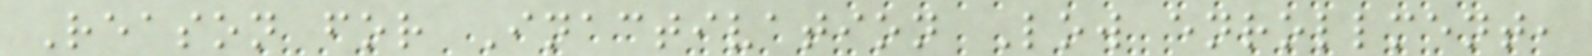Reason for Inactivation Low enrollment,
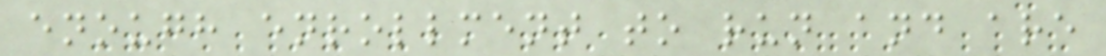enough enrollment to run and are
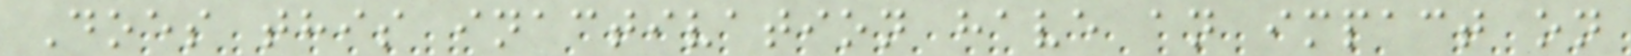Does this inactivation have an impact on
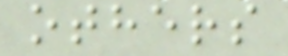others
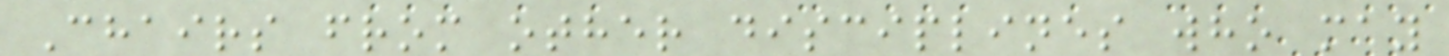Chairs from other disciplines who may
